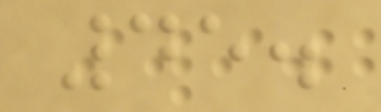45.
